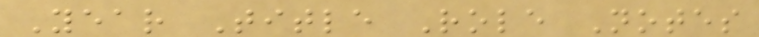Year Title Role Notes
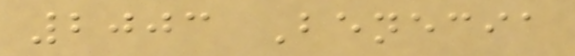2003 Benecia
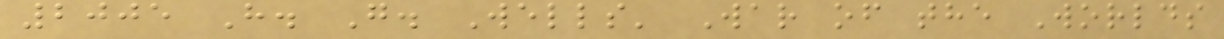2005 H. G. Wells' War of the Worlds
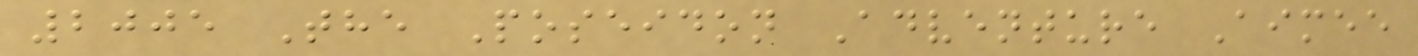2005 The Poseidon Adventure Aimee
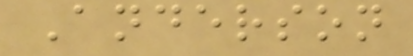Anderson
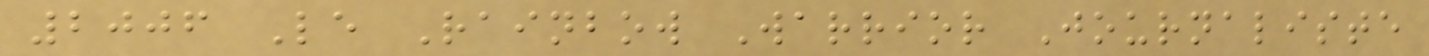2006 Le Rainbow Warrior Journaliste
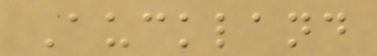Auckland
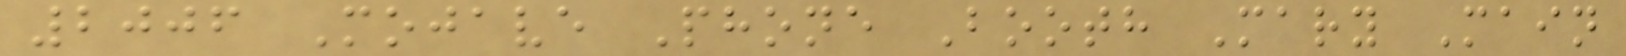2006 Mojave Phone Booth Mary Main
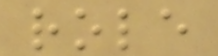role
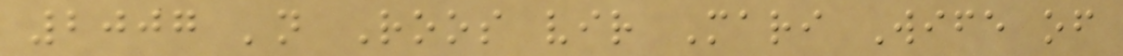2007 'n Roos vir Mari Wife of
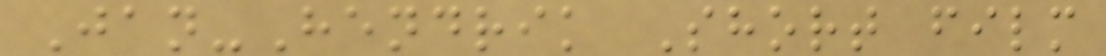Jan-Hendrik Short film
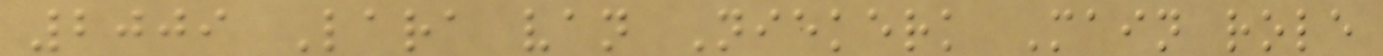2009 Lara van Niekerk Main role
